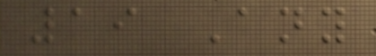19 Any
